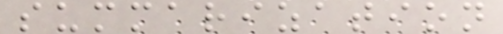summarization
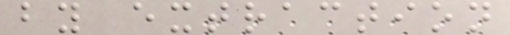by extraction
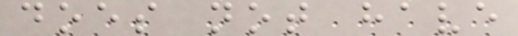does not have
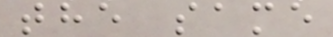the same
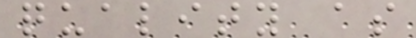quality as
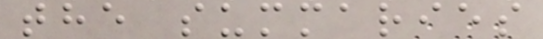the summaries
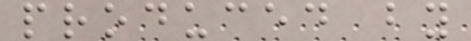produced by
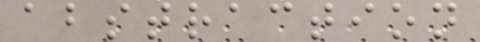abstraction
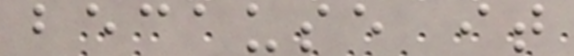because it
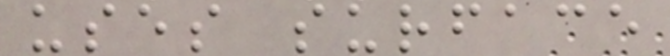uses surface
